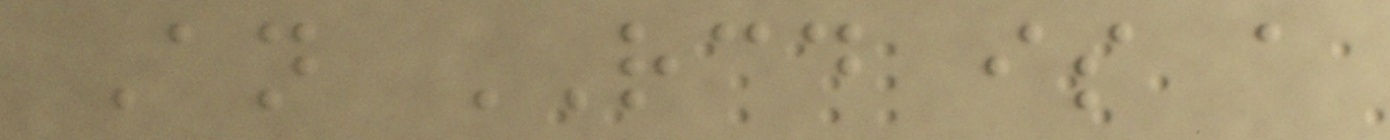An RCD is a
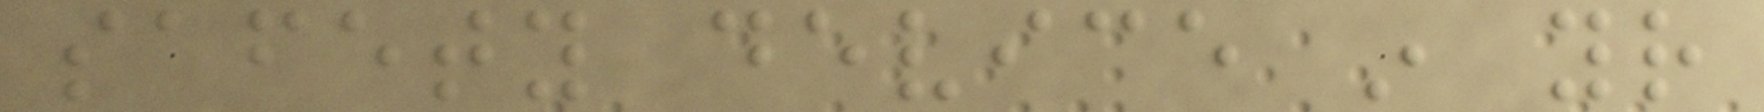safety device in your
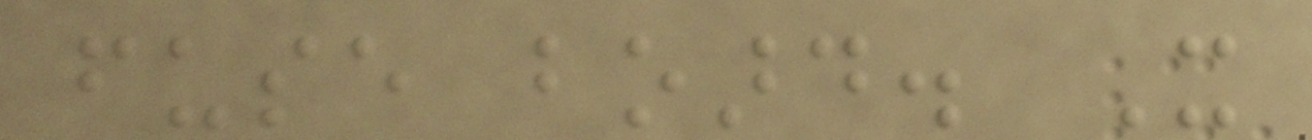fuse board. It
